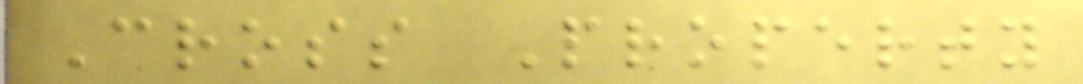Cross Property
